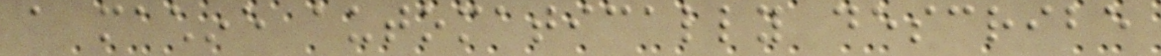a machine automatically describe
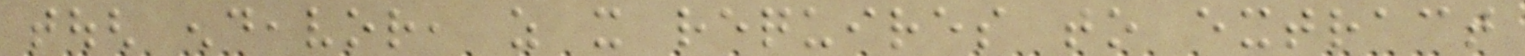tough endeavor, as it requires to extract
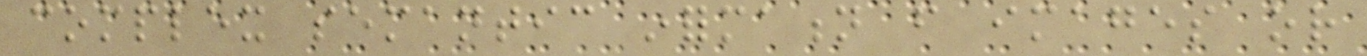complex semantic information from images or
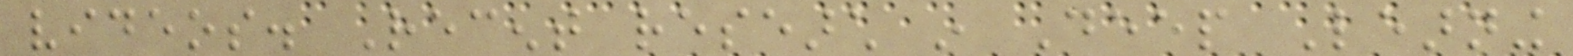videos. Recent research in Deep Learning
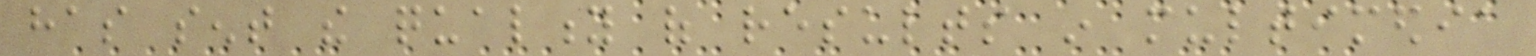has sent the quality of results in multimedia
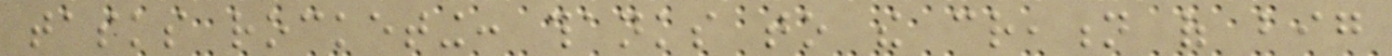tasks rocketing: thanks to the creation of big
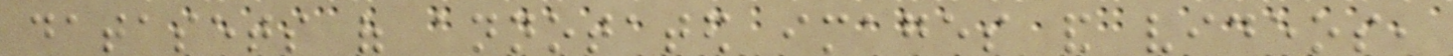datasets of annotated images and videos,
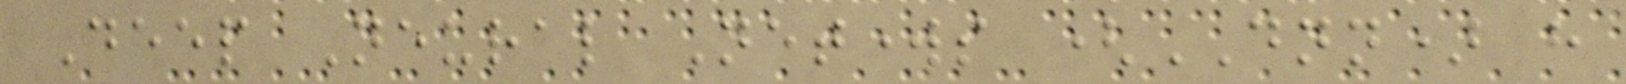Deep Neural Networks (DNN) have
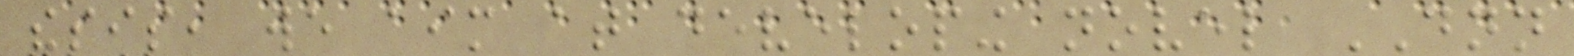thesis, we aim at developing novel DNN
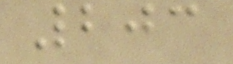203
